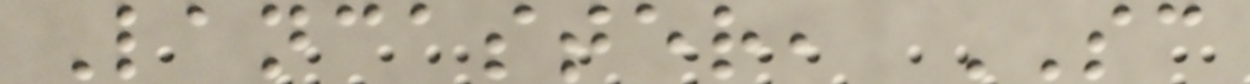Lancaster, SC
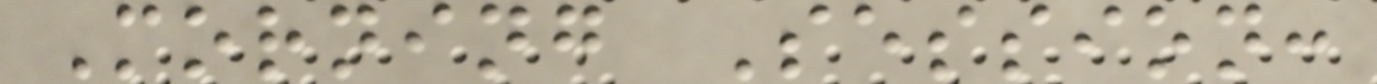Morning Session:
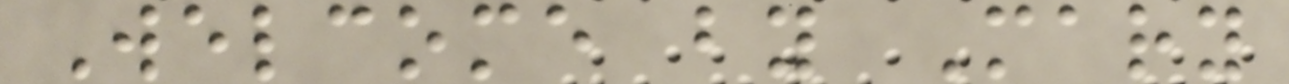Welcome by Mary
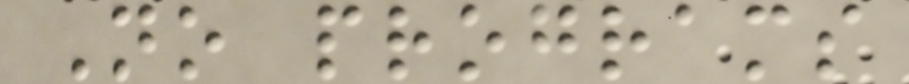No programs
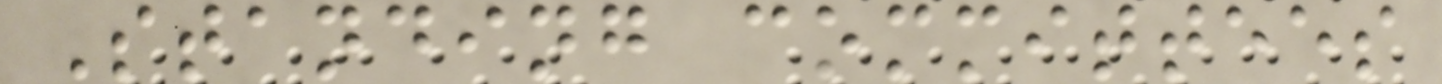Standing committees
